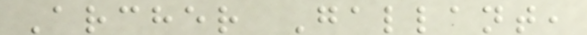Archer Gallant,
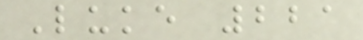Luke 221
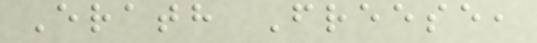Erath Freese,
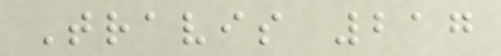Travis 217
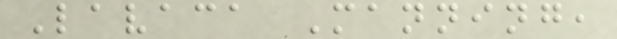Lavaca Manning,
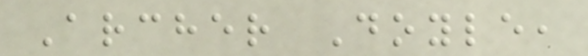Archer Doyle,
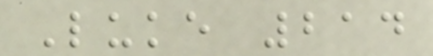Luke 214
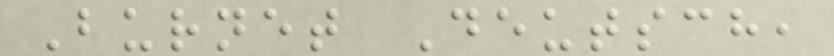Burnet Deutsch,
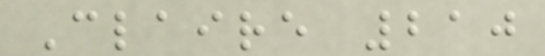Claire 210
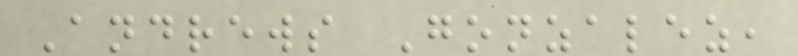Andrews Gonzalez,
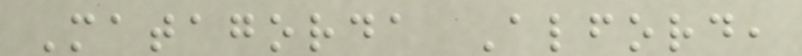Matagorda Alford,
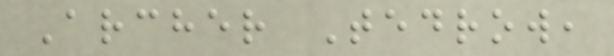Archer Tedrow,
